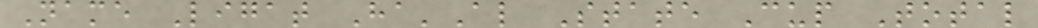Name Ligat Ha'Al State Cup Total
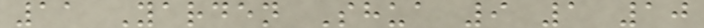11 Yarden Shua 9 1 10
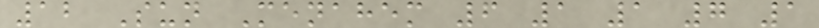12 Sun Menahem 6 1 1 7 1
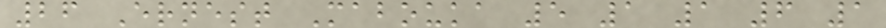26 Ernest Mabouka 5 1 1 6 1
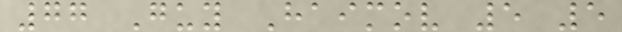77 Guy Haimov 5 5
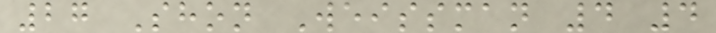27 Shon Weissman 4 4
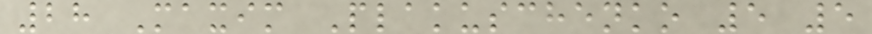28 Maxim Plakuschenko 5 5
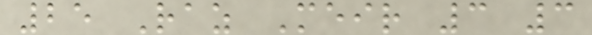25 Raz Meir 3 3
